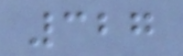327
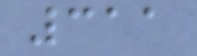311
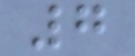7
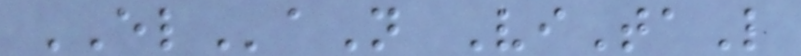ELaN ViTaL
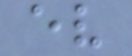ev
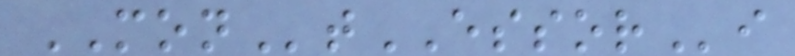MONtESSORi
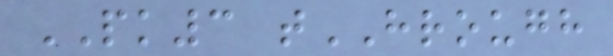PK3 tHROUGH
